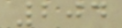204
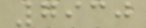7930
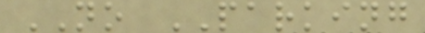NO PARKING
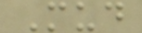Mud
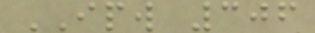IPW 306
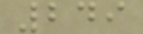249
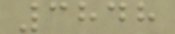3848
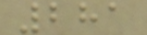281
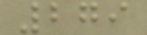279
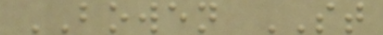BOWEN ST
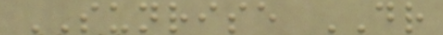SUNRISE DR
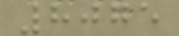8075
